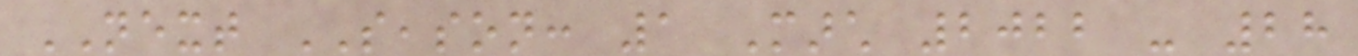NEXT SEASON: 1 March 2022 - 28
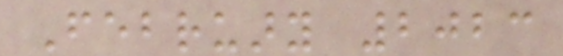February 2023
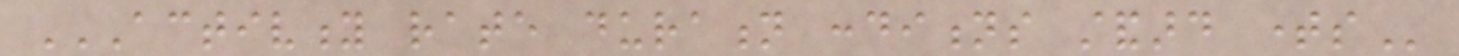ACTIVITY RATE DURATION CONDITIONS STANDARD TIMES
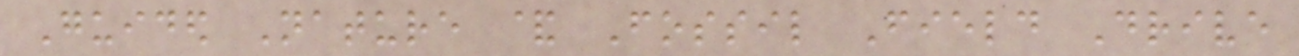Guided Nature & Fossil Field Drive
